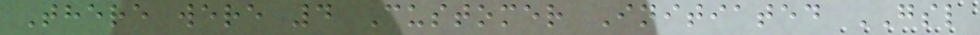There were 4 Customer Initiated GSL
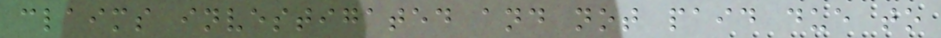claims investigated and not paid due to
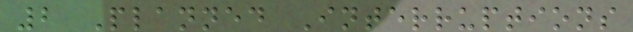2 Planned Interruptions
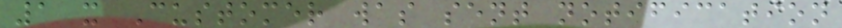1 x Customer was sent notification
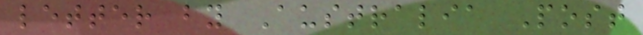letter by Australia Post
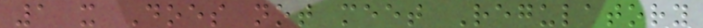1 x Does not meet Regulatory
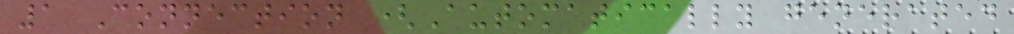1 Connection (Automatically generated
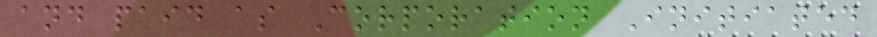and paid as Corporation Initiated
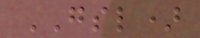GSL)
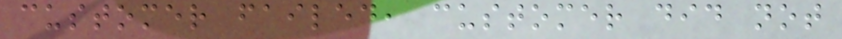customer failed, customer did not
